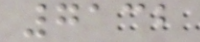7132
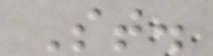St.
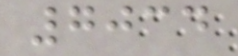7034
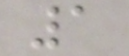1
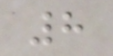8
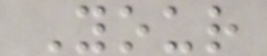Your
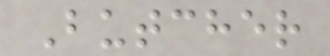Butcher
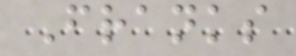Franks
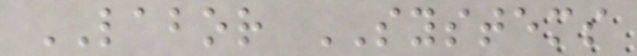LABOR SYSTEMS
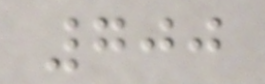700
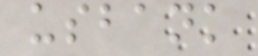usbank
